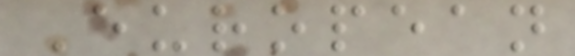European
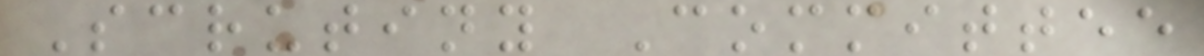Scrutiny Committee
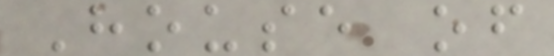House of
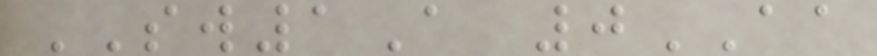SW1A 0AA
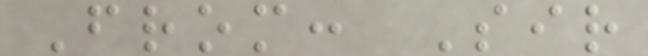From: Sir
